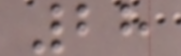28
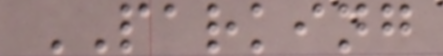PARKING
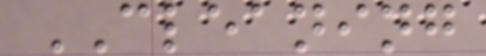CLEANING
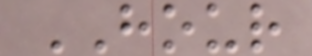HOUR
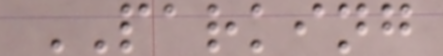PARKING
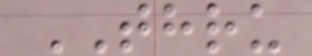THRU
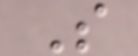S
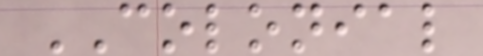COLONIAL
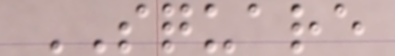SQUARE
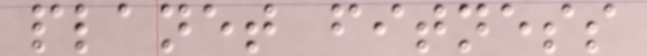planet fitness
